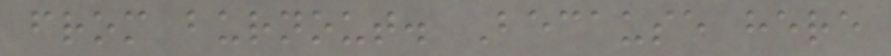from burnout. Because here
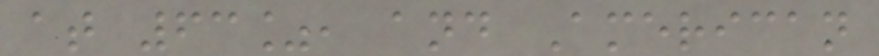at 63%, and American
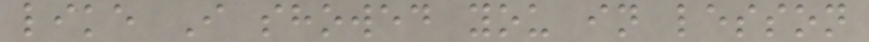like I showed you in lesson
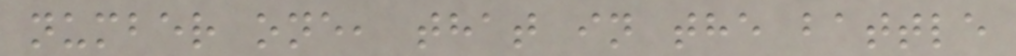number one, that in the battle
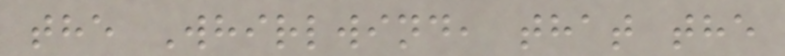the Whirlwind, that the
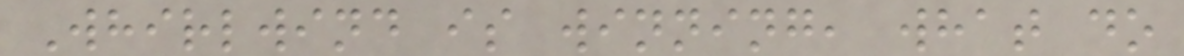Whirlwind is winning, what do
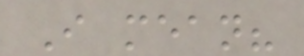I mean?
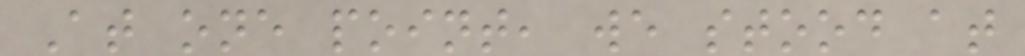At one point, we stood at
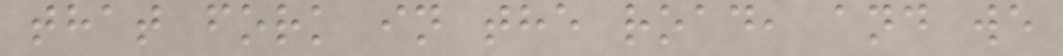that fork in the road, and we
